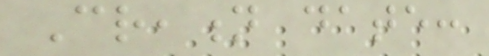Creation date:
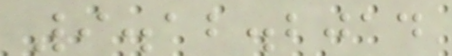9.12.2014
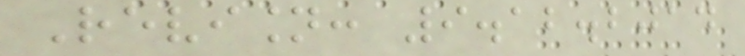Revision: 9.12.2014
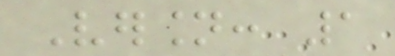Version: 1
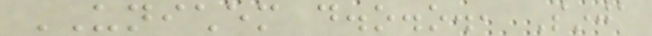UNICHEM d.o.o., Sinja
